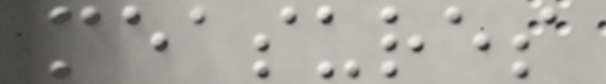measures
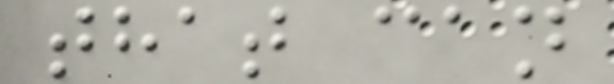that can
